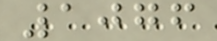1076
